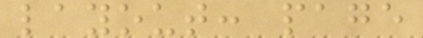layout: page
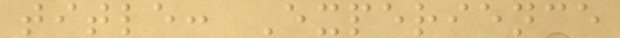title: Experience
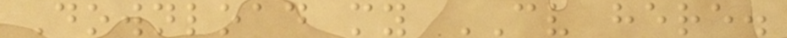Download my CV here.
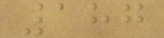187
